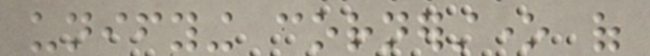unifying cornerstone of
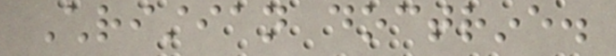Christian doctrine.
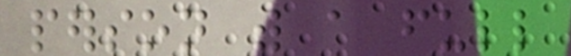person with a full
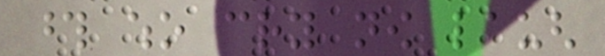those who cry now laugh
